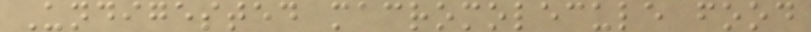Undigested macromolecule food
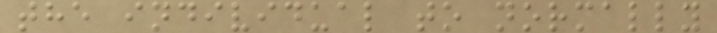the individual to normally
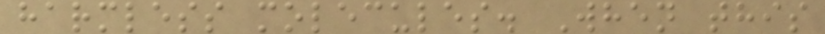harmless molecules. When this
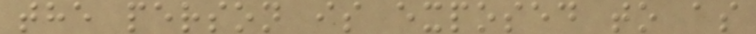the person is exposed to as
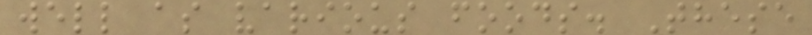well as various foods. These
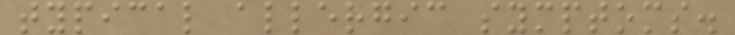typical allergic symptoms.
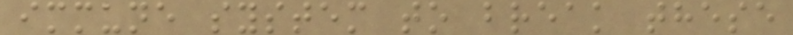immune system to break these
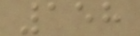158
